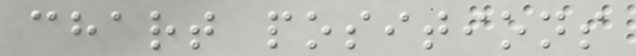chart positions
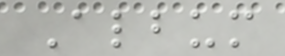Album
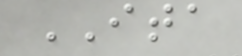ITA
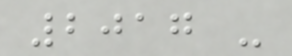2017 -
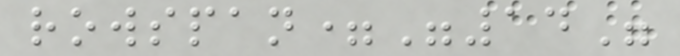rowspan="14"
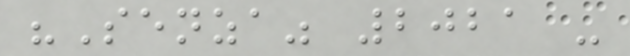"Senza" 2021 -
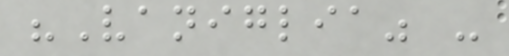"Vaniglia" -
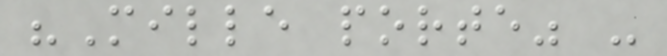"Mille porte" -
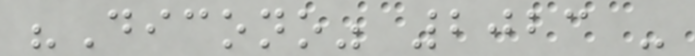"Dicono" 2023 -
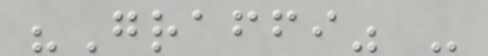"Graffi" -
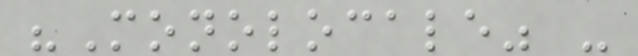"Monolocale" -
